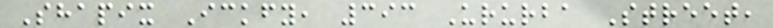Shapix Ickfy, 393 Ururba Street,
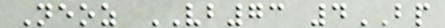Neoz VB73 4BP
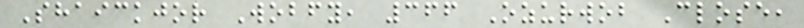Shaickjor Wobfy, 366 Ozurwob Close,
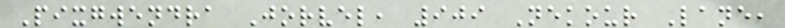Pixgwendra Jorvel, 909 Nekour Lane,
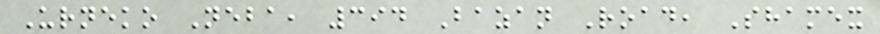Urneko Neba, 394 Bazan Road, Shamex
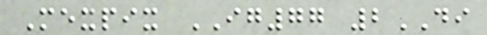Mexpix IG77 2DI
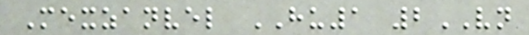Mexzanvel HU1 2VN
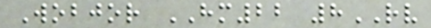Wobjor HM22 8RV
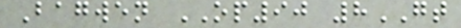Bagwen OP90 8GT
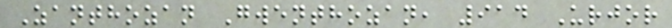Zanthozan Gwenthozan, 914 Urjor
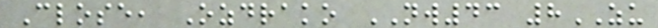Close, Ozdrako NW43 8ZU
